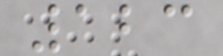123
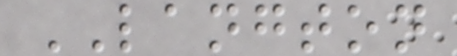LANGTON
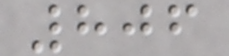806
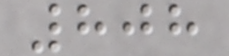808
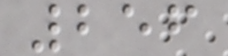256
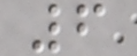6
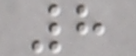8
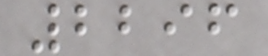2296
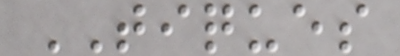TIQUES
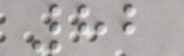82
